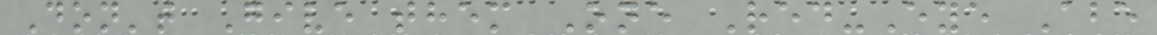Don't Give them One Red-Eye Abe
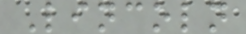Lincoln
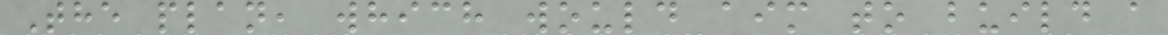The plan, which would aim to build a
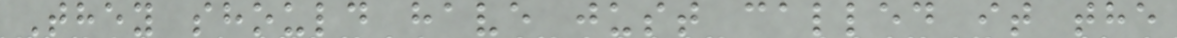They should have just called it the
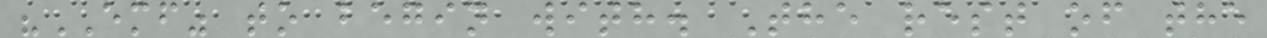"EMF" to begin with. The rest of the
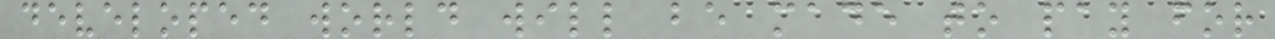developed world will be made to pay for
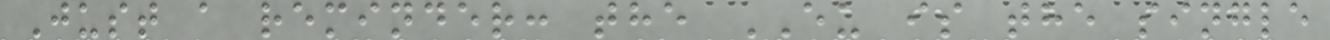Just a reminder: the EU is the single
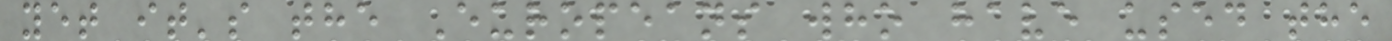yet it's the Europeans who have used the
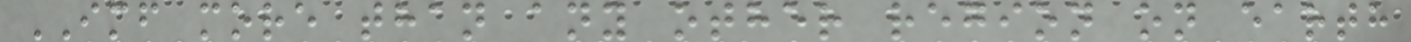IMF more than any other region on earth
